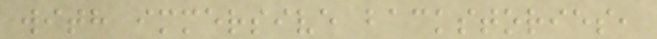with immersive backstories,
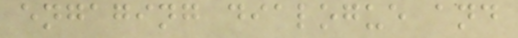engaging dialogue and
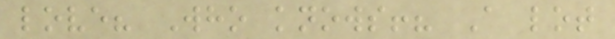love? Who knows!? A lot
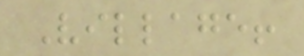Village!
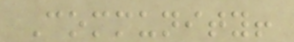Community!
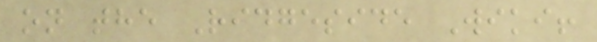on the Ridgeside Wiki!
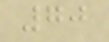70
